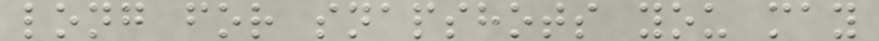long for snapshots you may
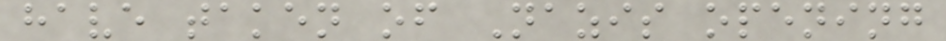have taken of Nazis opening
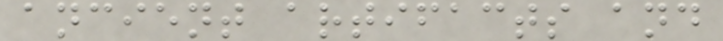ancient artifacts and
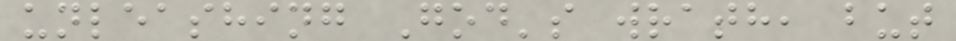unleashing God's wrath, but
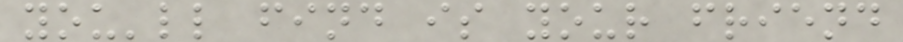you'll find is your friend
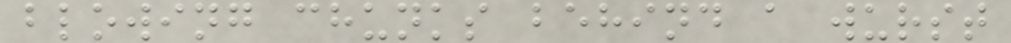blowing chunks behind a wurst
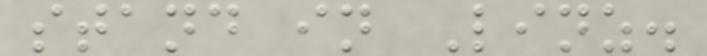stand in Linz.
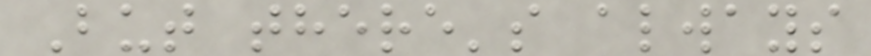But there's always
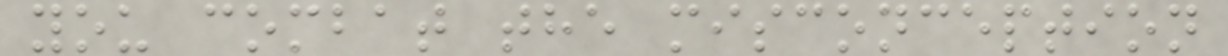you combat the misconception
